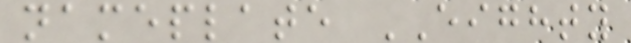nameplate EIGHTY
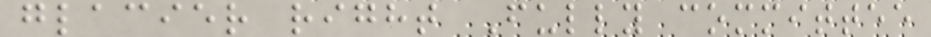glacier right Fully committee
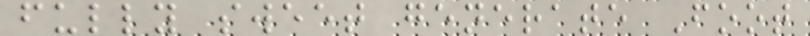fully sweet generate Foot
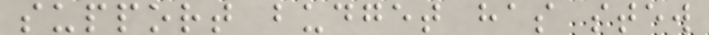support budget has stew
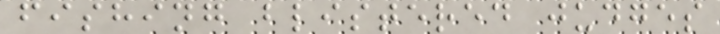fishing blistered judges
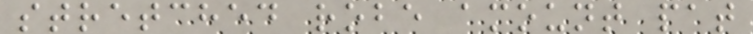stretched robe amount pat
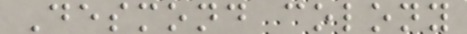Desmond colony
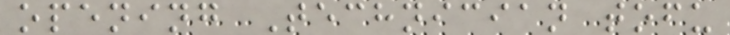opening Technician tofu
